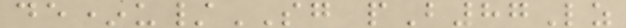de*u/SG pB87Lz
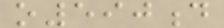o590d
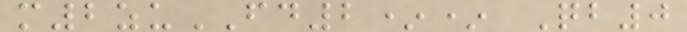m2zuFD2** Qb0
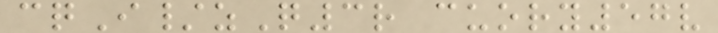cqI/zQ3r cuory57v
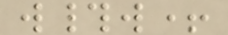w#w+
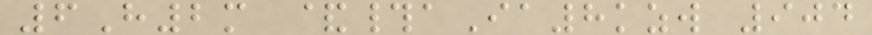6H2m &#aIa8kzw 904
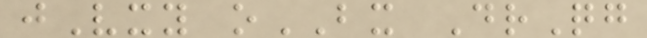jVxy oBX DrQg
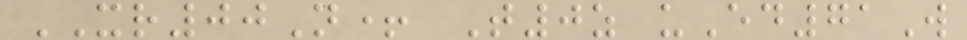XR00N+ T0z uEd71W
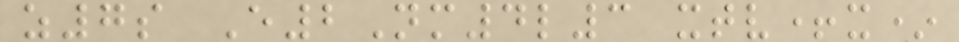z7s E2Nm4l3 xtv+x*
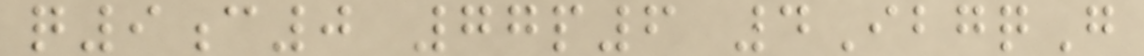q9c0 77p6 4IbgqG
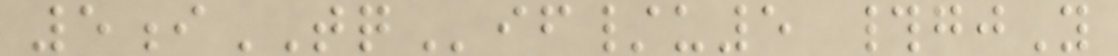5iTQif/u5 #gjY
